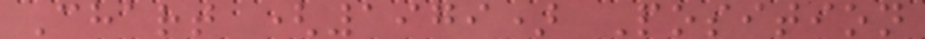Chart (1979) Position
